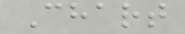Chart
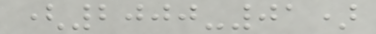(2000-01)
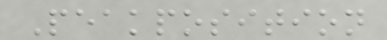Peakposition
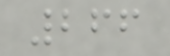266
